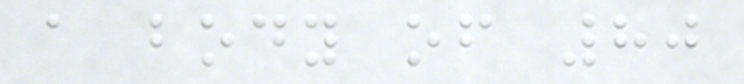a body of 80
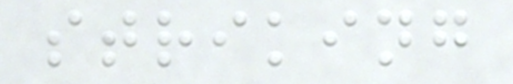striking
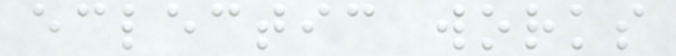eclectic works
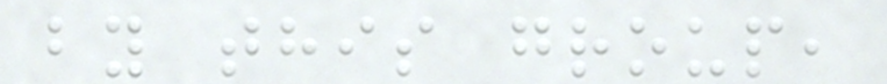by this group,
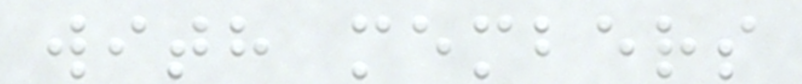with members
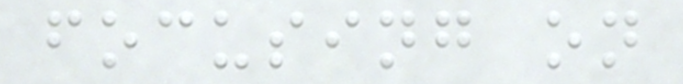focusing on
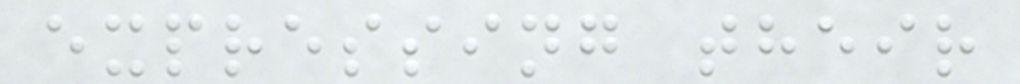expressing their
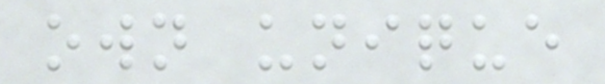own unique
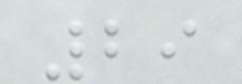29
